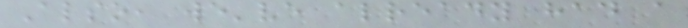Also, we've already had a
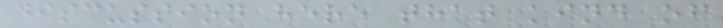discussion here that kind of
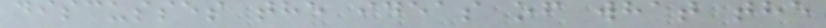discusses the ideas of what the
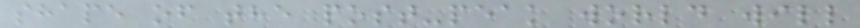shape of the post-peak world will
